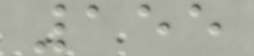155
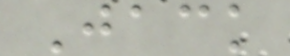Jack
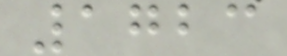1723
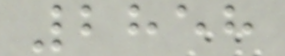2858
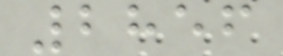2856
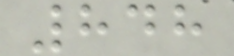848
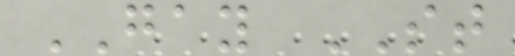GAY ST
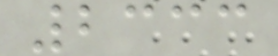2333
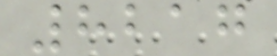8217
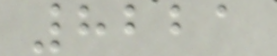8221
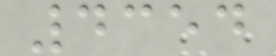4354
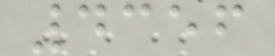4356
